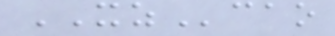XZcao
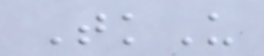TkU
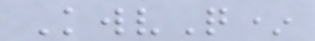KwvQ*
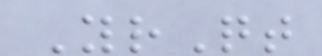YrQt
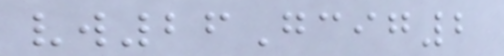vw26Gcig2
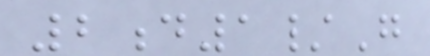2d1/G
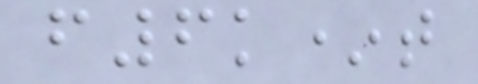f6k*t
